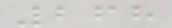268
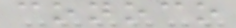conoco
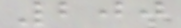200
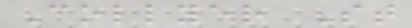Collyer St
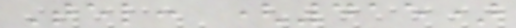Tel: (415)
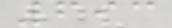693
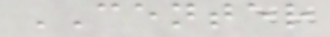CENTER
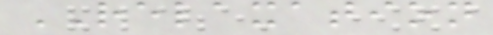RELAXATION
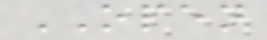OPEN
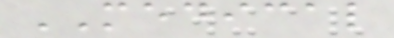MEDICAL
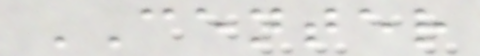CENTER
